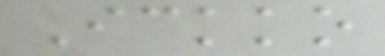Ickko
